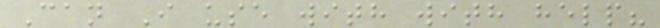Can I use with with help?
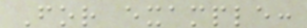For example:
